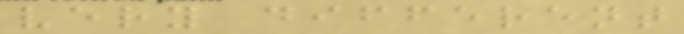very different
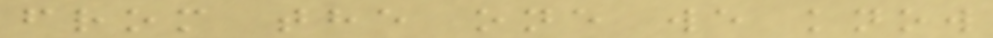from the one we know
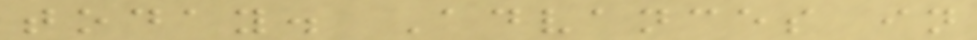today. Advances in
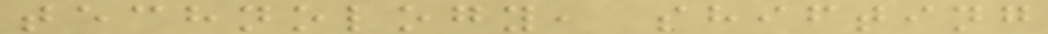technology, shifting
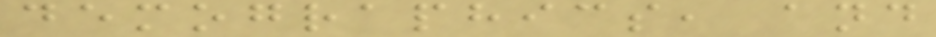demographics, and
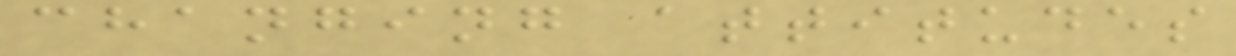changing attitudes
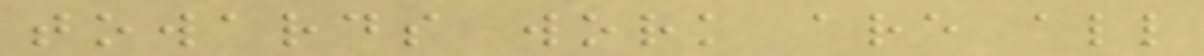towards work are all
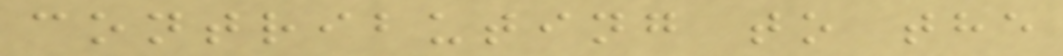contributing to the
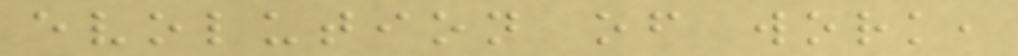evolution of work,
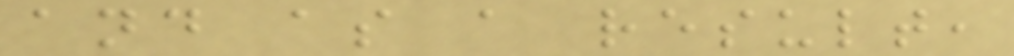and as a result,
